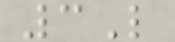3L
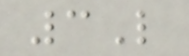3L
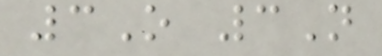3O 3N
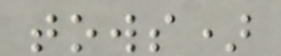tows)
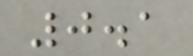0.1
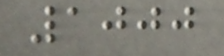1000
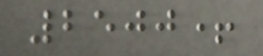2500+
